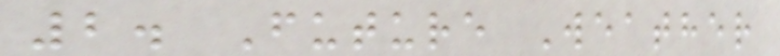2. Future Weather
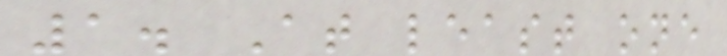1. At least one
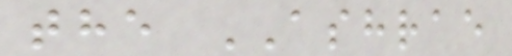the ASHRAE
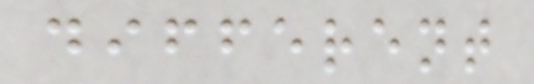different
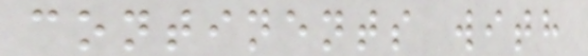continents with
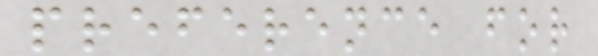preference for
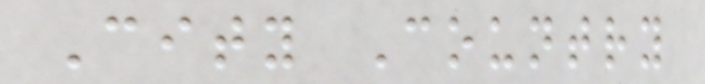City Country
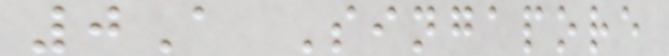0A Singapore
